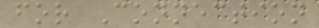for Connection
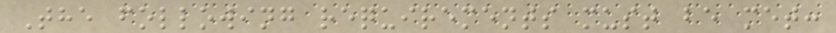The following requirements must be met:
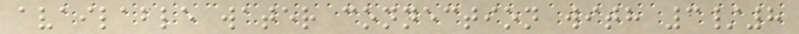available water connection with 3/8
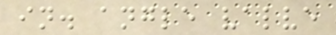in. angle valve
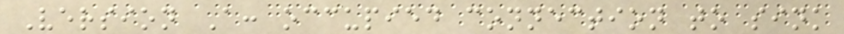Version A: occupied connection to sink
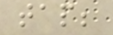tap;
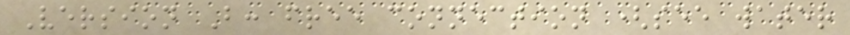Version B: free connection (see water
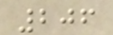206
